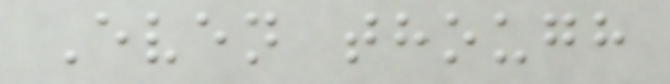Even though
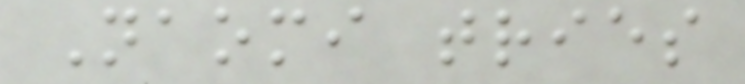Naomi tries
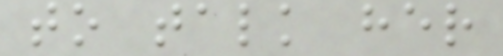to talk her
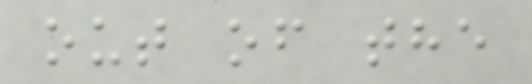out of the
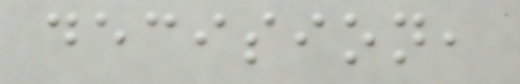decision,
